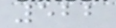522
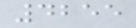4255
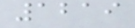1219
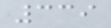339
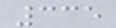335
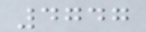4747
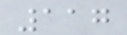117
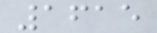1615
